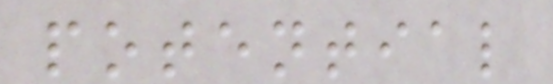potential
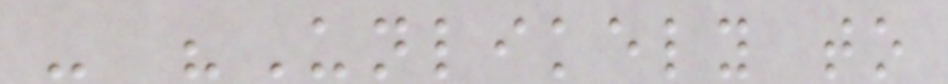- "Unlikely to
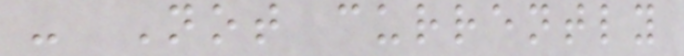- Not currently
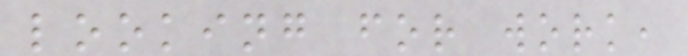looking for work,
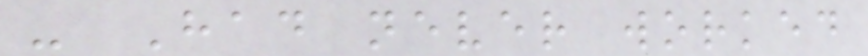- Had never worked
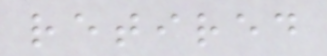retired
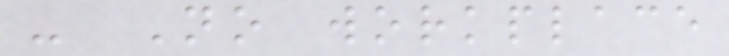- No workplace
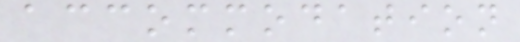accommodation
